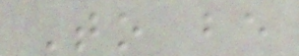To be
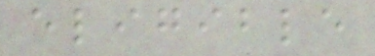eligible
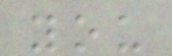you
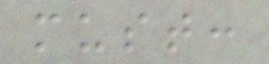must:
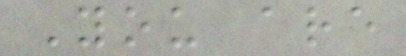You are
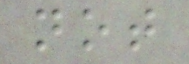not
